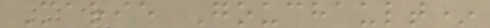Marie Gouchault*
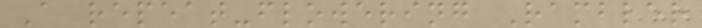A repeat-flowering Rambler
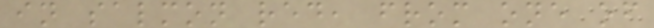in salmon red, from one of
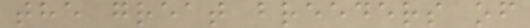the great breeders of
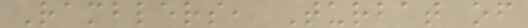Ramblers, Turbat of
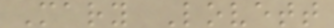Mary Lovett
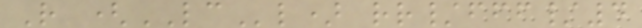R (LCl) rr/fff/4
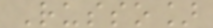Russo]
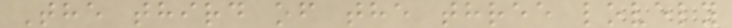The third of the three lovely
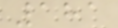181
